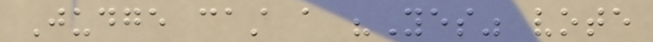Judge cast a "Yes" vote
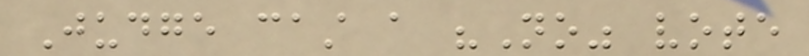Judge cast a "No" vote
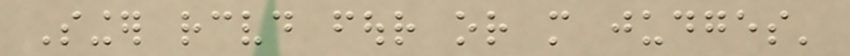Singer received four or more judges'
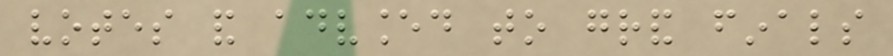votes and advanced to grand finals
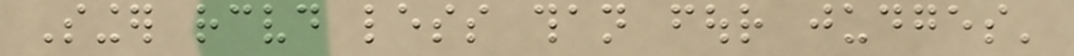Singer received less than four judges'
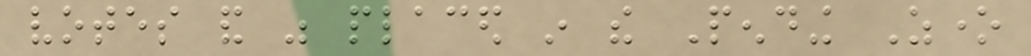votes and was placed in the Pending Zone
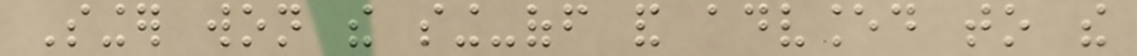Singer won the sing-off and advanced to the
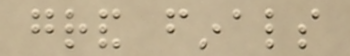grand finals
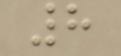8
